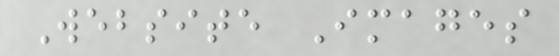Website Images
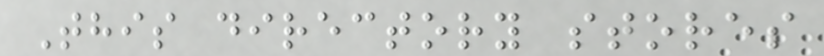This directory stores
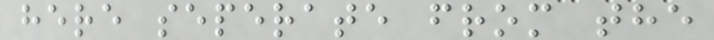here seperate from the
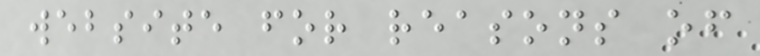website for reasons of
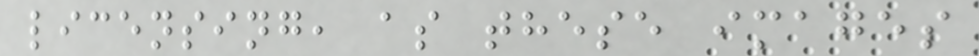licensing, as these images
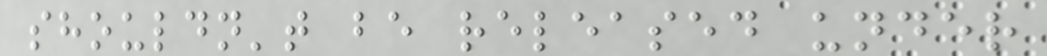shouldn't be released under
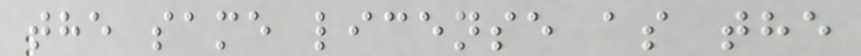the same license as the
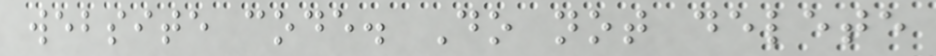website code. Do not delete
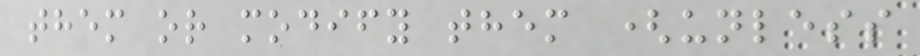them or modify them (unless
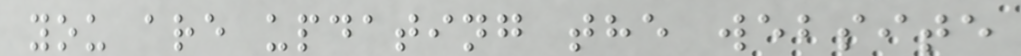you are updating the website
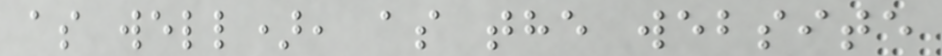as well), as the website
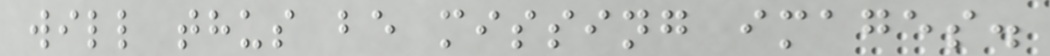will thus be missing images.
